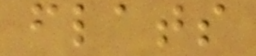flats
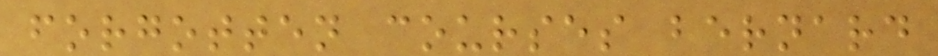forgotten courses bernard
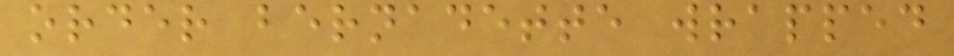order bernadette wrapped
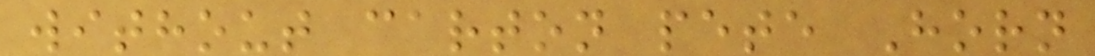without carton pete Horn
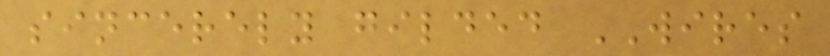sincerely gilded WIRES
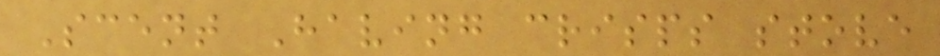Scent Having crisps stove
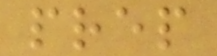prep
